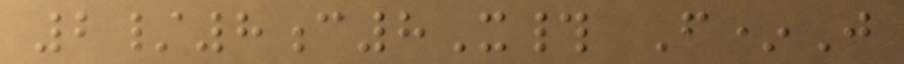2/8c8X# F*J
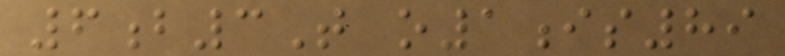6b3T o1is89
